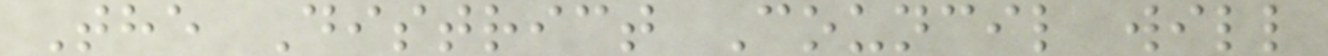The District Council will
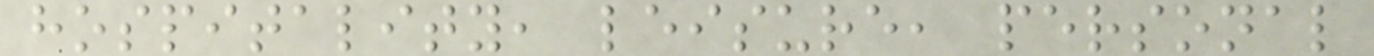hospitality, leisure, personal
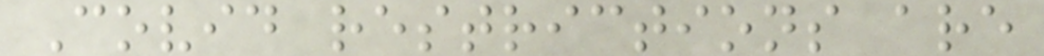Covid restrictions are
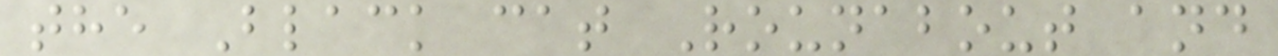the Black cat Rounabout and
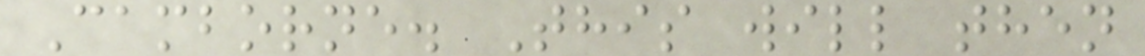Camborne. This will then
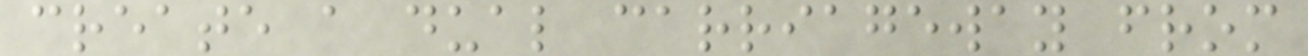create a dual carriageway from
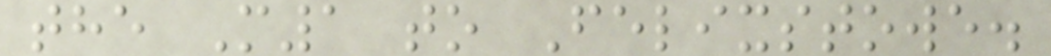the M1 to Felixstowe.
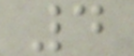4
